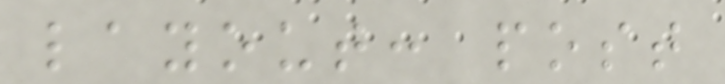layout: post
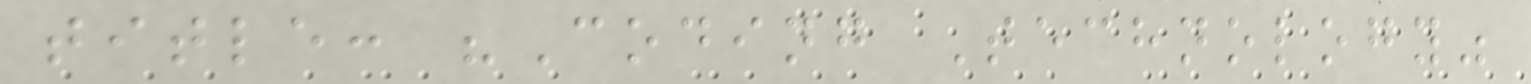title: "Coding Technology"
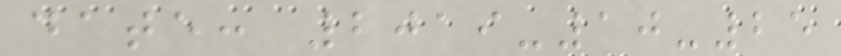date: 2019-10-25
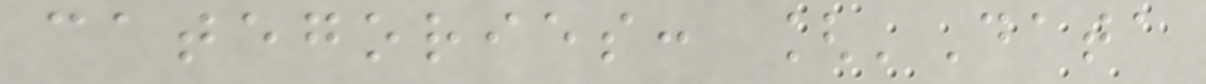categories: ['Data
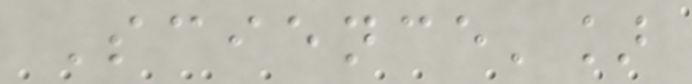Science']
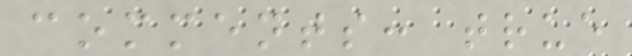comments: true
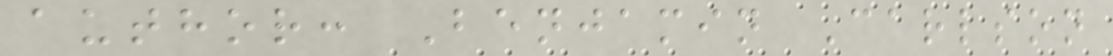author: Benjamin Carlson
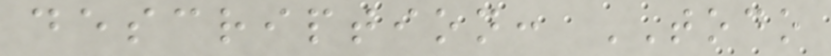description: TODO
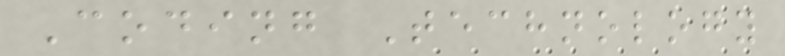Coding Technology
